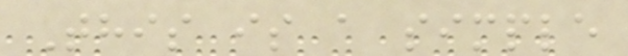This is a simple
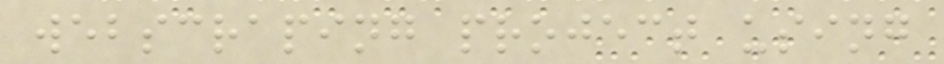webscraping project using
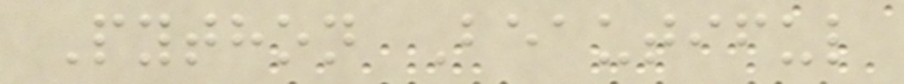Python Beautiful
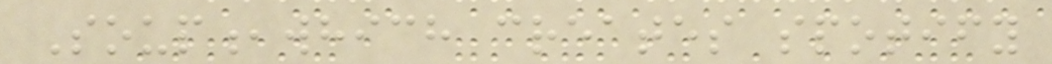Soup,which creates spotify
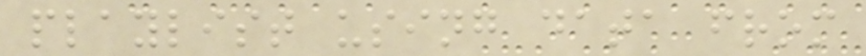playlist using data from
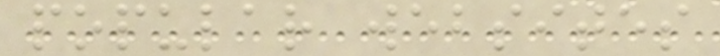popular websites
